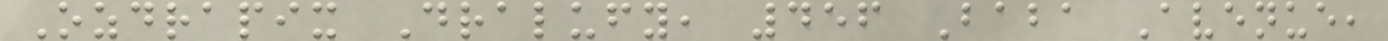Ozdrapix Dralufy, 456 Baba Avenue,
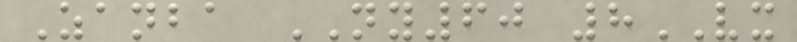Zanba NY60 8VX
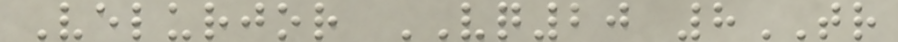Velurjor VQ20 8TR
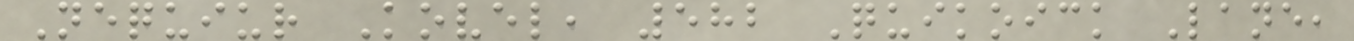Nequiur Kovel, 582 Quikoick Lane,
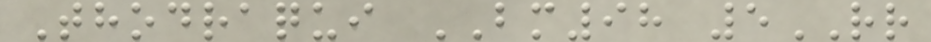Thodraqui BM98 5RR
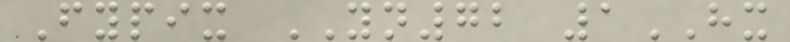Fypix YN72 1HX
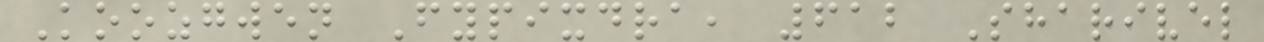Koozgwen Fypixdra, 612 Sharivel
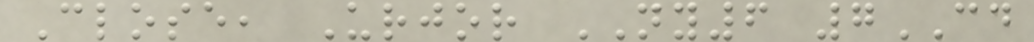Close, Urjor NY6 7CD
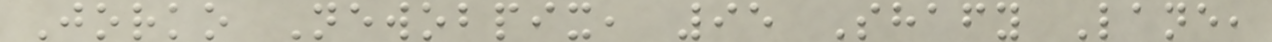Jorko Newobpix, 95 Shafy Lane,
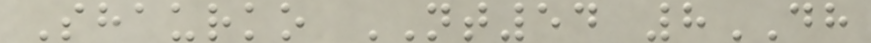Shaurko NT54 8DH
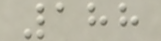188
